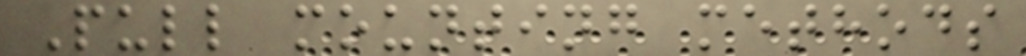Pull mounting methods
